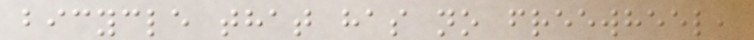bicycle that has no freewheel,
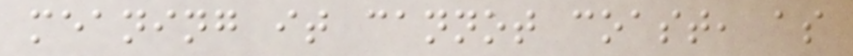meaning it cannot coast, as
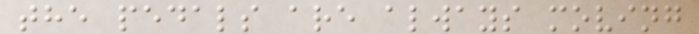the pedals are always moving
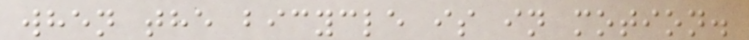when the bicycle is in motion.
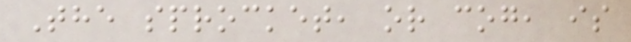The sprocket, or cog, is
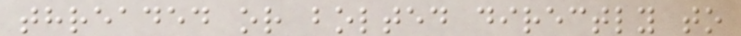threaded or bolted directly to
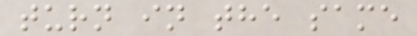turn in the same
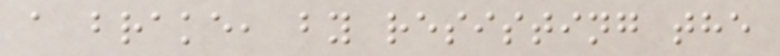a brake, by resisting the
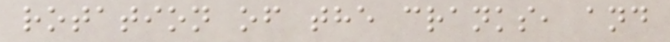rotation of the cranks, and
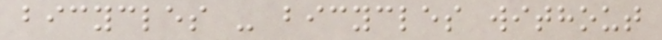bicycles - bicycles without
